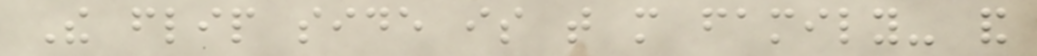The flip side is that more family- and
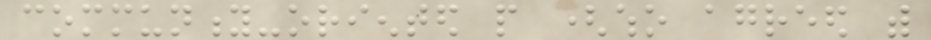community-oriented people (who agreed with
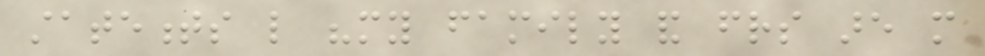statements like "my family and friends are more
